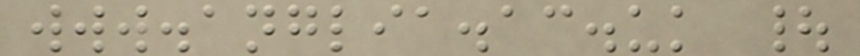www.anglia.ac.uk |
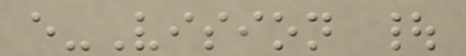e-Vision |
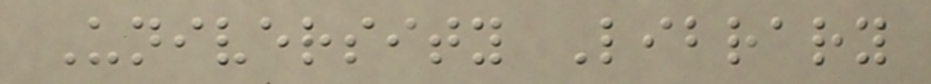University Library
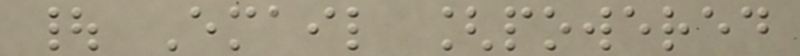| Email [powered
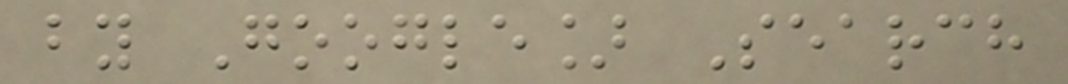by Google] Search
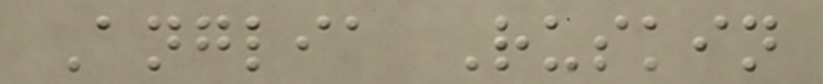Anglia Ruskin
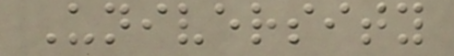University
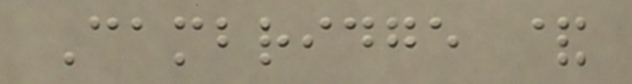Cambridge &
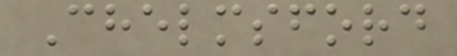Chelmsford
